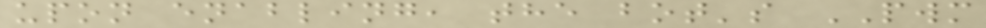upon enabling, the bot's PWM
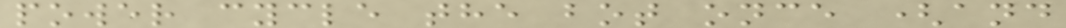power cycle the bot once (and
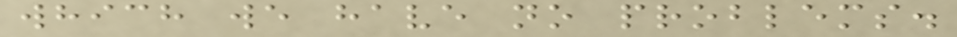which we have no problems.
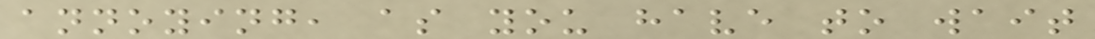annoying, as you have to wait
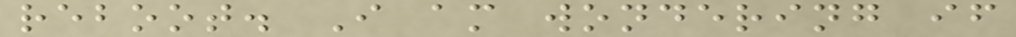reboot. I am wondering if
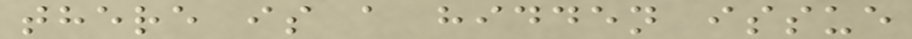there is a hidden issue
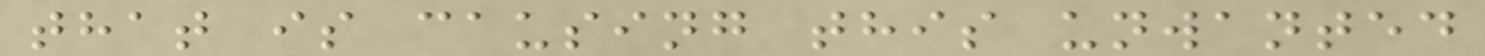that is causing this unwanted
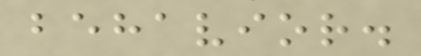behavior.
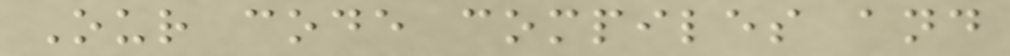Our code compiles and
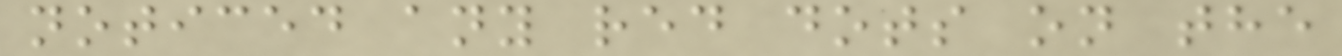noticed any red dots on the
